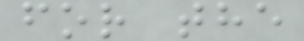for the
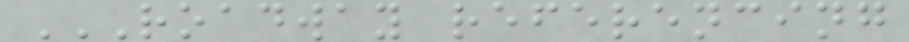ROADWAY REFERENCING
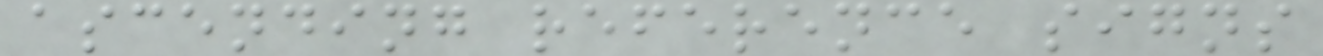ascending reference signs
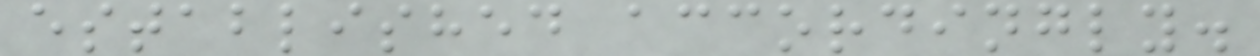established accordingly.
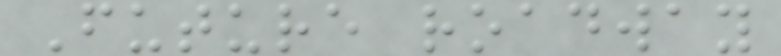Future roadway
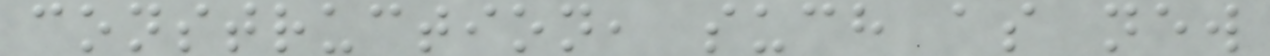construction, such as new
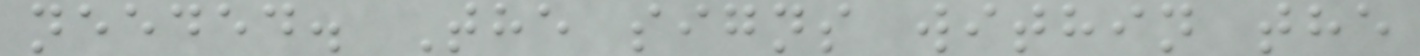needed. The signs within the
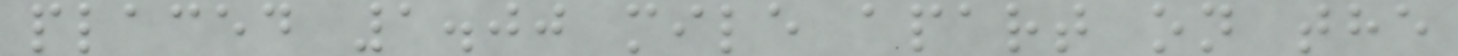placed 1.00 mile apart on the
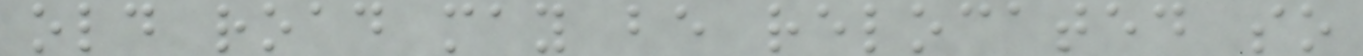old road may be relocated so
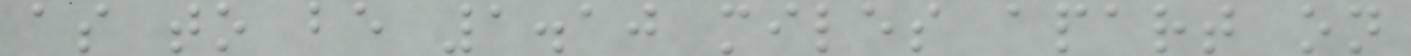as to be 1.10 miles apart on
